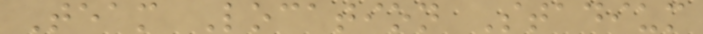Team Location Stadium
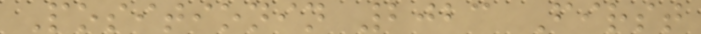Positionin 2023 First
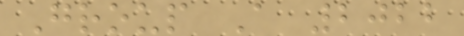Group A 2022
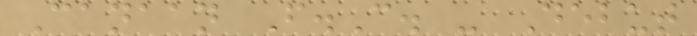Canaan F.C. - Debut
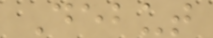Debut
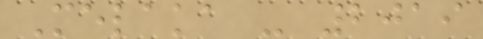Melaka - 2019
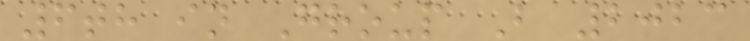6th in Group B 2023
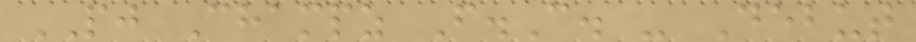PJ Champz F.C. - Debut
